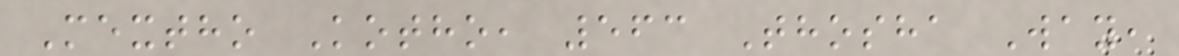Mextho Kotho, 563 Thosha Way,
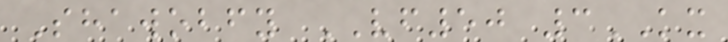Shawobfy VF50 3KX
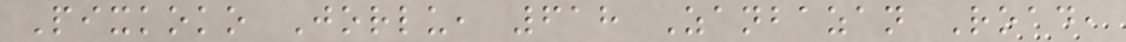Pixkoko Jorlu, 618 Zanbazan Road,
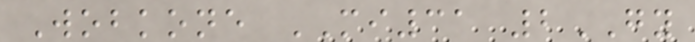Wobkone MI31 2GY
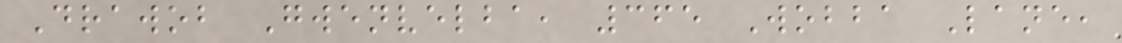Drawob Gwenvelba, 365 Wobba Lane,
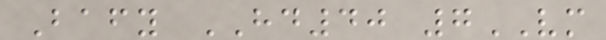Bafy HD40 7VM
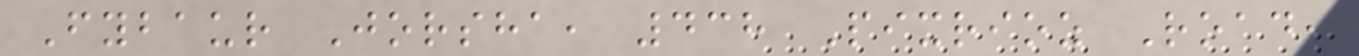Fybaur Jorsha, 438 Pixrioz Road,
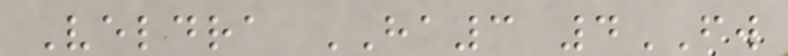Veldra HA3 4FW
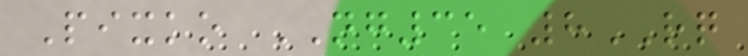Pixko NG35 8RQ
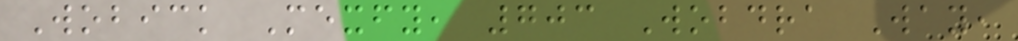Wobick Mexfy, 703 Wobdra Way,
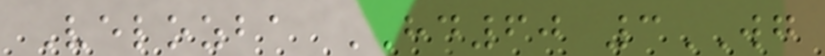Velozba HD60 3WG
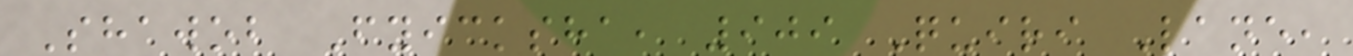Shawob Fyicksha, 909 Quiri Lane,
